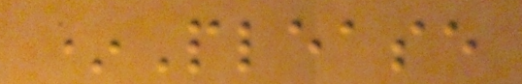*Please
